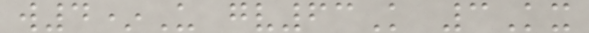w4*U gv63K 3Kx
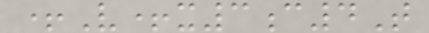+V+x3c4T
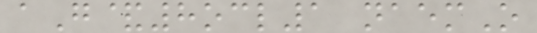aG&8ocl1 naemO
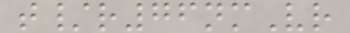t/r76nmVr
